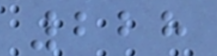228
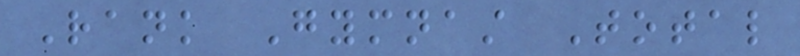Rank Gymnast Total
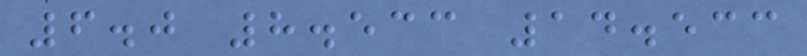6.0 8.533 14.533
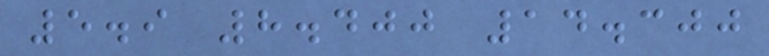5.9 8.400 14.300
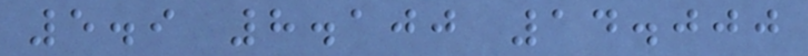5.9 8.100 14.000
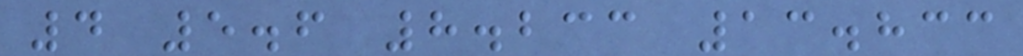4 5.6 8.233 13.833
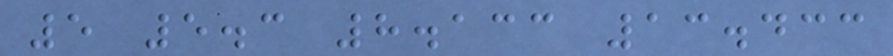5 5.3 8.133 13.433
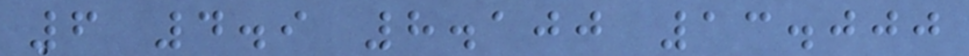6 4.9 8.100 13.000
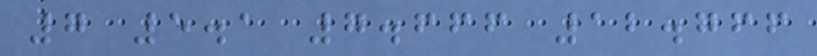7 5.1 7.666 12.766
